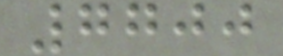7700
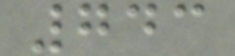743
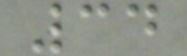34
